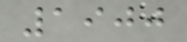1900
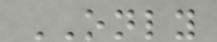ONLY
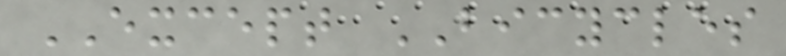EXCEPT BICYCLES
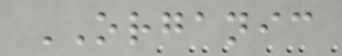ORGANIC
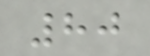80
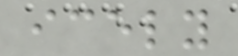icely
